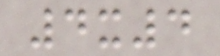4x4
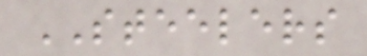STEELERS
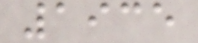1935
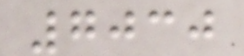7030
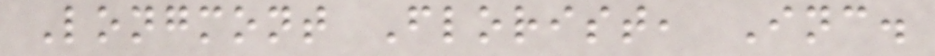Longmont Florist, Inc.
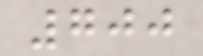700
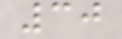30
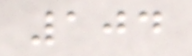104
